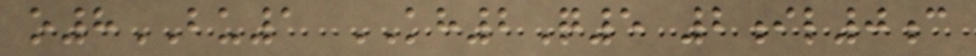o8BU1 KH2Q5 2il0c
